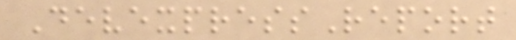DevexpressReport
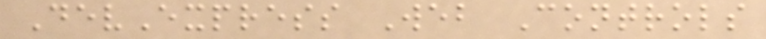DevExpress Web Controls
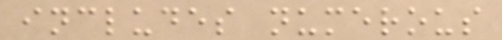includes numerous
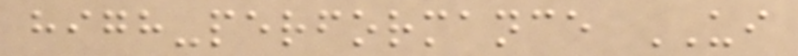high-performance UI
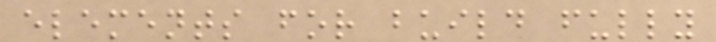elements for build fully
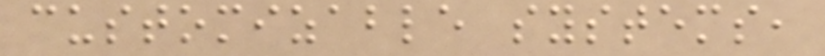customizable systems,
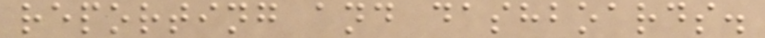reporting and dashboards.
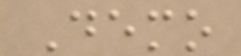Demo
